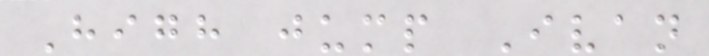High jump Ivan
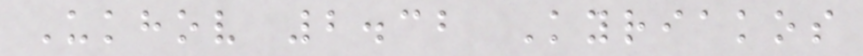Ukhov 2.32 Kyriakos
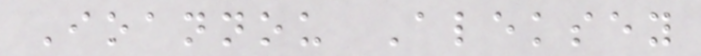Ioannou Aleksey
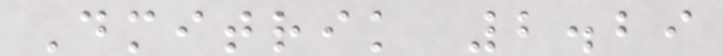Dmitrik 2.29
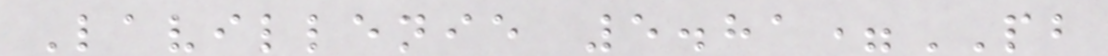Lavillenie 5.81=PB
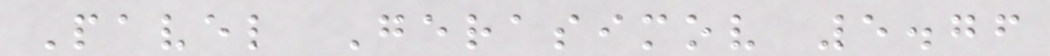Pavel Gerasimov 5.76
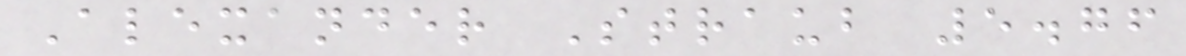Alexander Straub 5.76
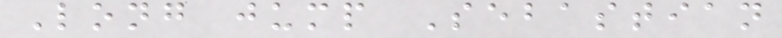Long jump Sebastian
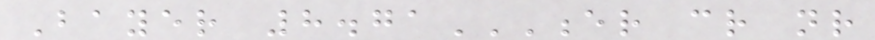Bayer 8.71ER CR NR
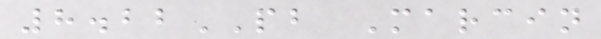8.22PB Marcin
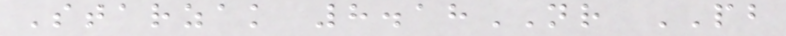Starzak 8.18NR PB
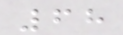68
